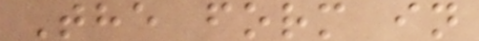The form in
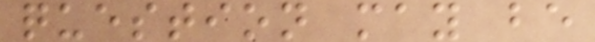question may be
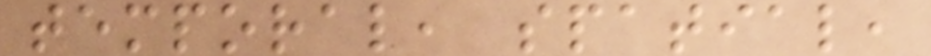temporal, spatial,
